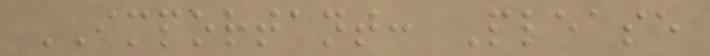IMPORTANT: Please
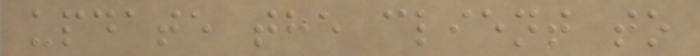update the client to
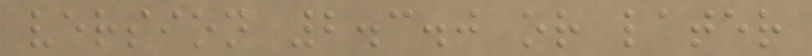version 2.3.0 or later
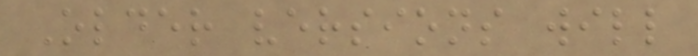Older versions will
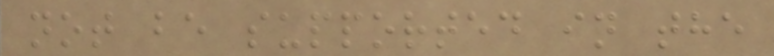not be supported in the
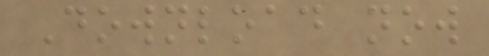Download now
